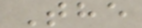The
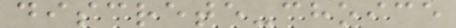discrete-choice
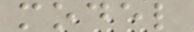model
